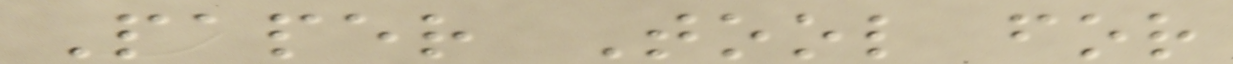Paper Tool for
